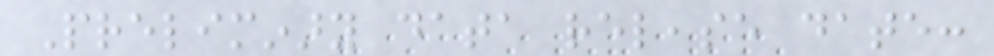Preliminary data release date:
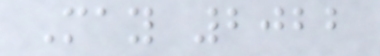May 2022
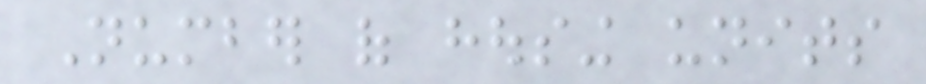Number of housing units
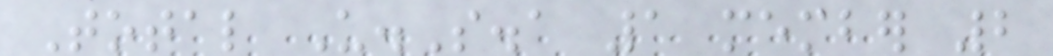Total U.S.a 1 member 2
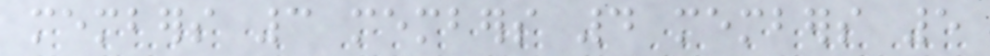members 3 members 4 members 5
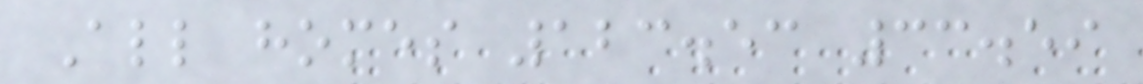All homes 123.53 33.59
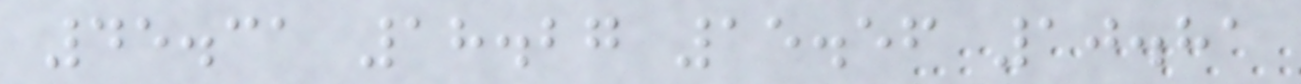45.31 18.27 15.56 10.81
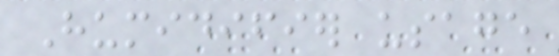Humidifier usage
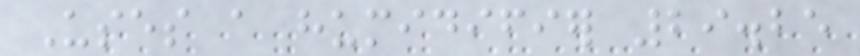Uses a humidifier 29.25
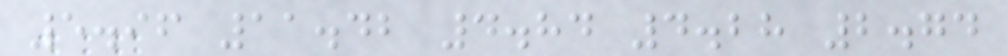5.96 11.42 4.84 4.28 2.74
